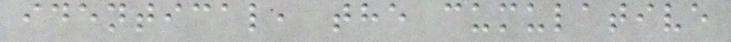identical, the cumulative
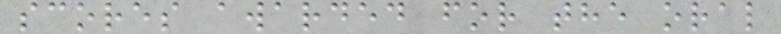scores awarded for the oral
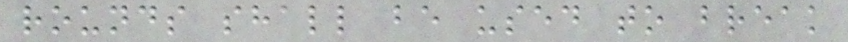rounds shall be used to break
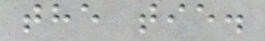the tie.
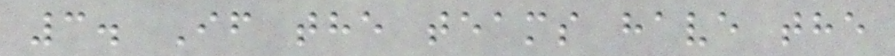3. If the teams have the
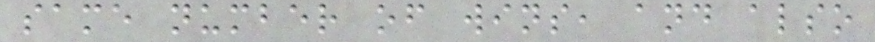same number of wins, and also
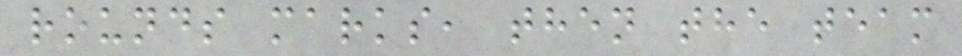rounds marks, then the team
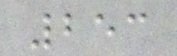253
